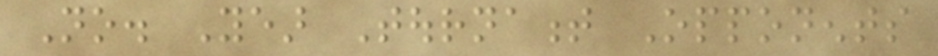No. Year Tournament Opponents
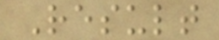Result
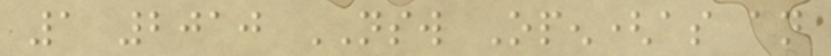1 2010 NSW Open(as an
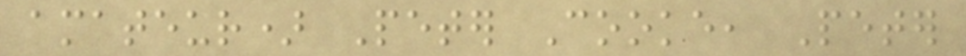amateur) Peter Cooke, Peter
